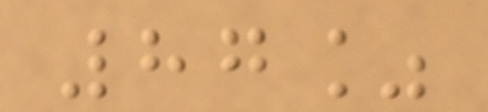87%
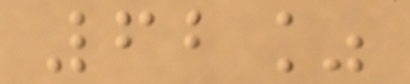62%
